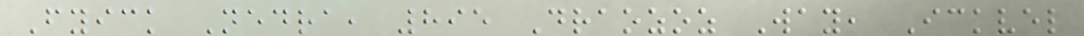Fyick Nedra, 895 Draozoz Way, Ickvel
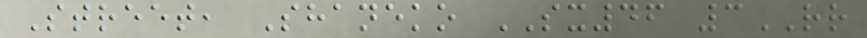Street, Shaneko SX46 3RR
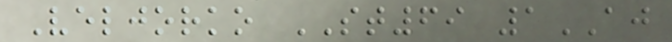Veljorko ST69 1AJ
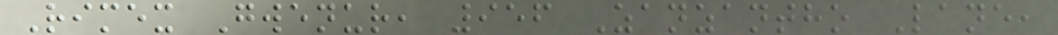Rimex Gwenur, 956 Zanzantho Lane,
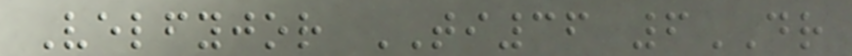Velfyjor TI36 6DR
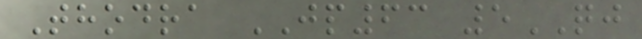Thodra JP63 5QJ
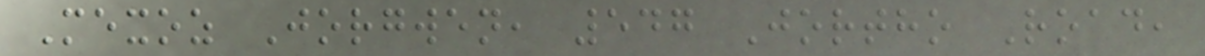Mexoz Jorgwen, 547 Jortho Road,
